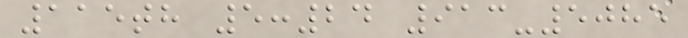115th 5:24 913-5085
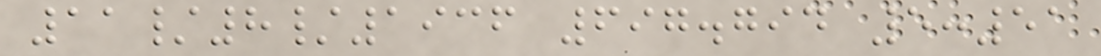11/8/1936 697.794 5:51
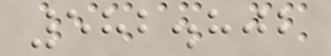582.802
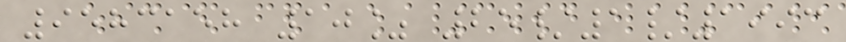9583158 10% 25/1/1993
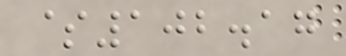$102.17
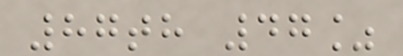87th 47%
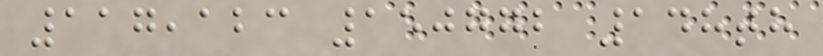117,123 150772 148th
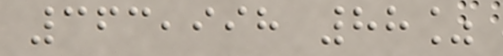363,998 88%
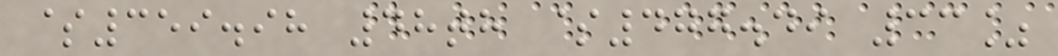$359.98 48th $477.49 33%
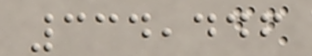334,446
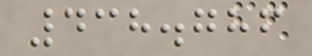438.786
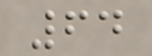64
